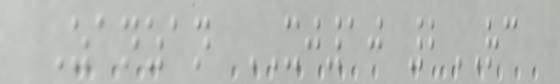Zanzan XJ10 2RC
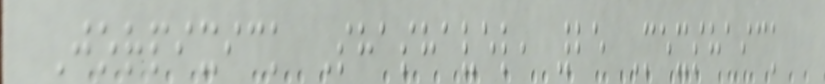Jorpixick Shashavel, 25 Mexshaick
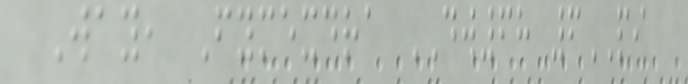Way, Fymexdra DW68 6PI
